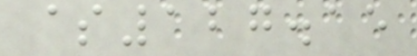$127.15
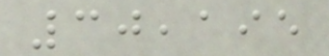30,195
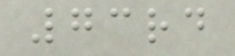73rd
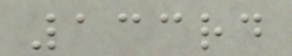133rd
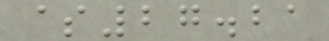$27.21
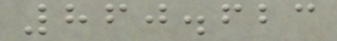860.623
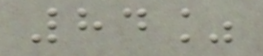84%
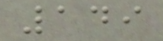149
